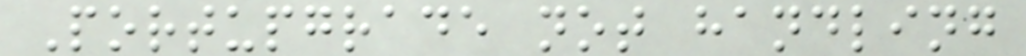Portupgrade not handling
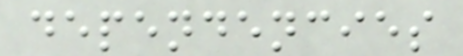dependencies
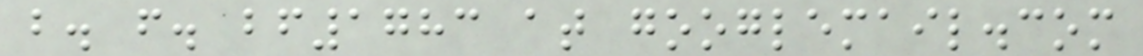b. f. bf1783 at googlemail.com
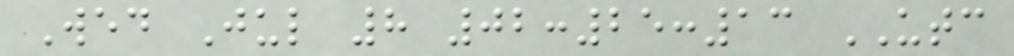Wed Jul 8 02:25:13 UTC
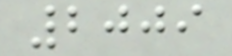2009
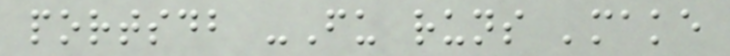portsdb -Fu runs 'make
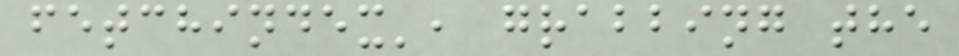fetchindex', grabbing the
